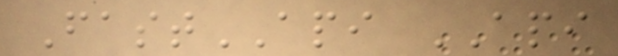FastAPI API
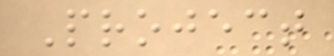Project
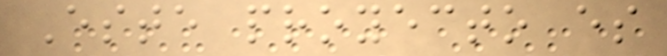Este proyecto es
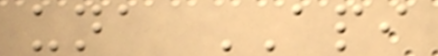una API
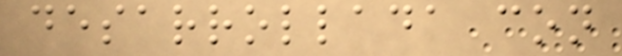desarrollada con
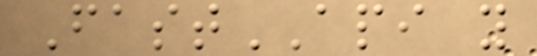FastAPI y
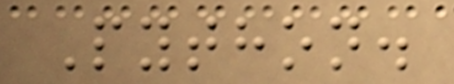Python.
